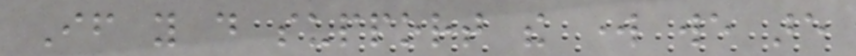If you do support the work we are
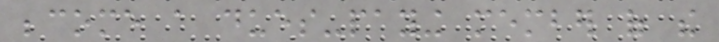become a dues-paying member of the
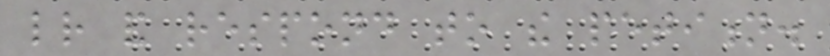letter and respond to the petition.
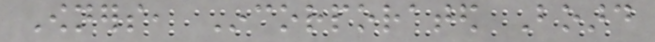Owners, Incorporated Board
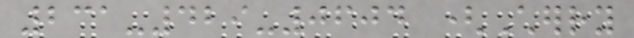231-429-0604 (Cherry
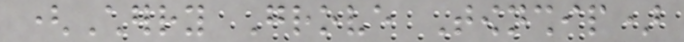(Cherry Grove Township)
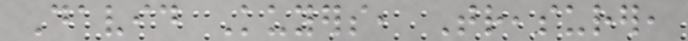David Kuyers, Treasurer,
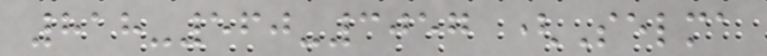818-560-3057 (Selma
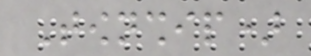Township)
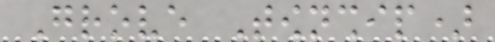Grove Township)
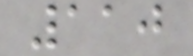110
